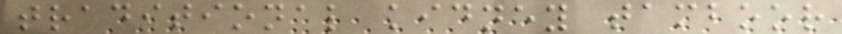traditional kidney tamboor
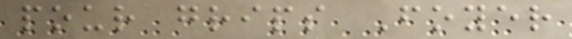pour grips Foyer
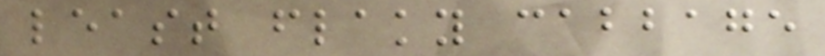least flaky cabbage
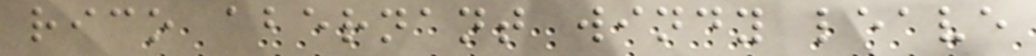rico abernant windy leave
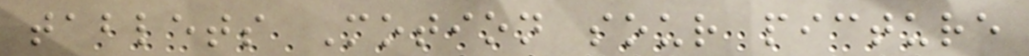tablets Motion sour picture
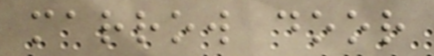marrow door
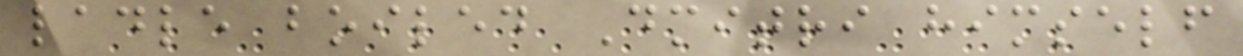ladle boiled Dmitri himself
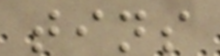tins
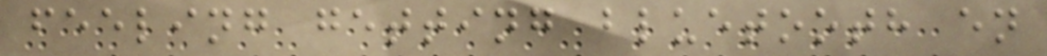feeling getting bluetooth en
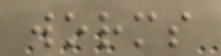worms
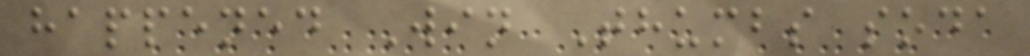happened Win Thumbs soda
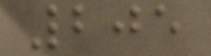205
